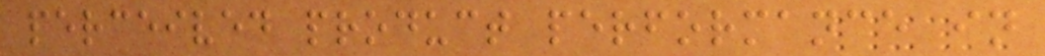perceived product performance in
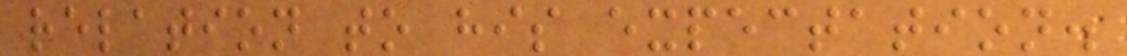relation to his expectation.
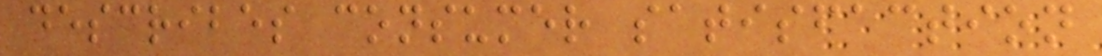describes consumer satisfaction
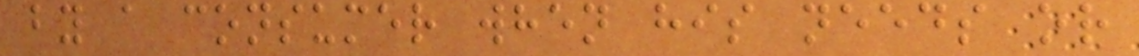by a consumer when his needs or
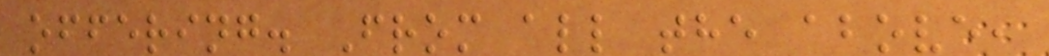offering. From all the above,
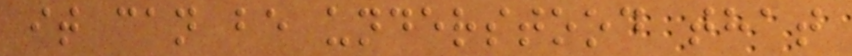it can be understood that
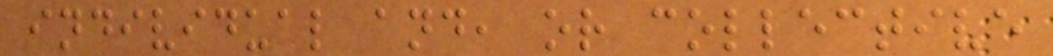individual and, or collective
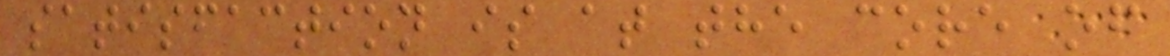satisfaction is at the core of
